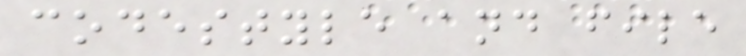codestyle and file
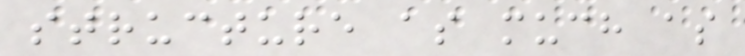structure as much as
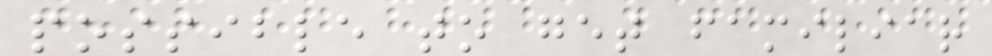possible to get familiar
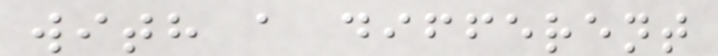with a different
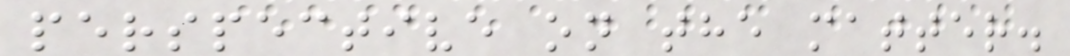perspective on the matter.
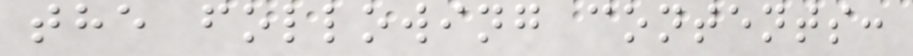the following contents:
